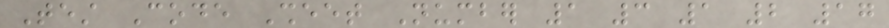Test Code Sheet Number 1 3 1 2 17
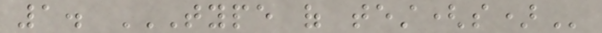1. TYPE OF TEST(S)
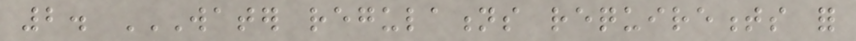2. WATER REGULATIONS REQUIREMENTS FOR
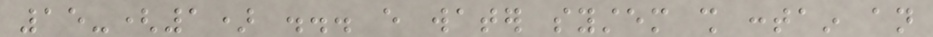15-(1) ... every water system shall contain an
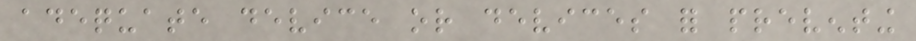adequate device or devices for preventing
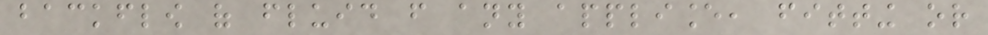backflow of fluid from any appliance, fitting or
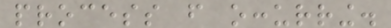process from occurring.
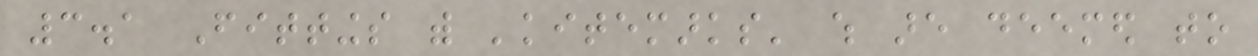3.1 Fittings with 'kitemarks' which are deemed to
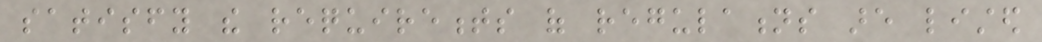satisfy the requirements of regulations are listed
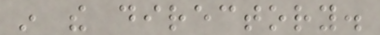in the directory.
